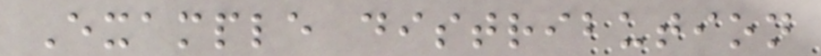Example distribution
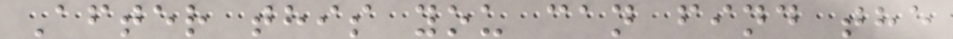After this you can find the
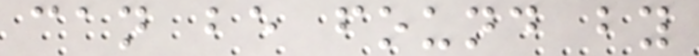can be found by
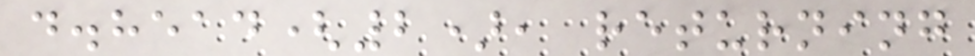d.head(2), returning
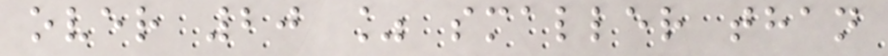over 20 % smaller than
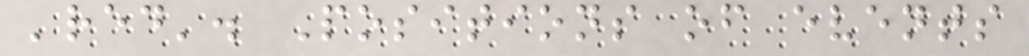'red'. Positions of events
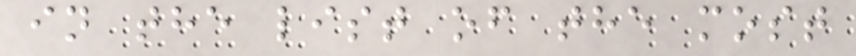in the list of the most
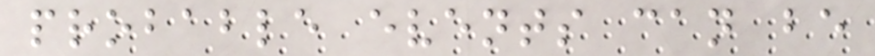probable events can be
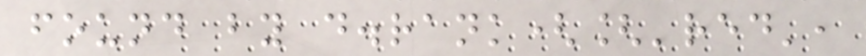found by d.rank(['red',
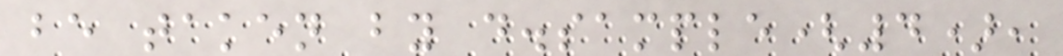be taken by d.sample(4),
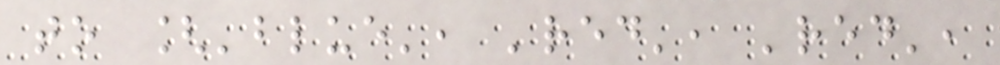to ['blue', 'red', 'red',
